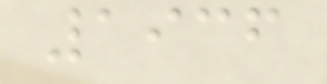1936
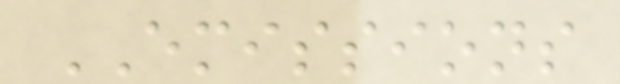EMISSIONS
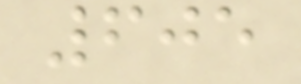605
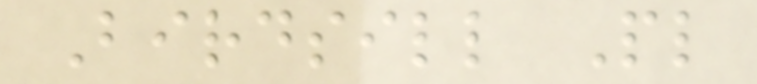Birdsill Pl
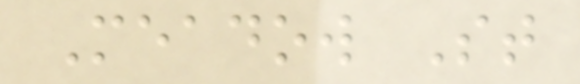Meadow St
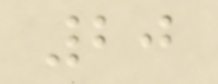20
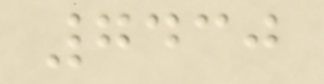7430
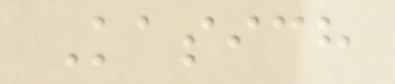Kasich
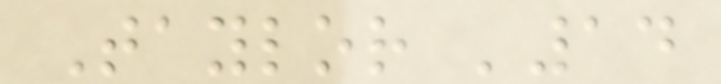Taylor '14
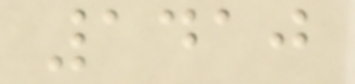1410
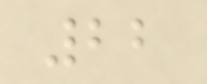22
